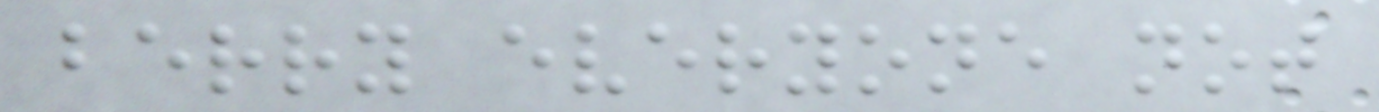berry everyone not
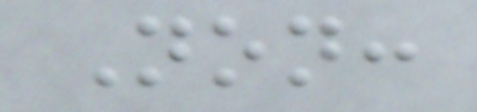Non:
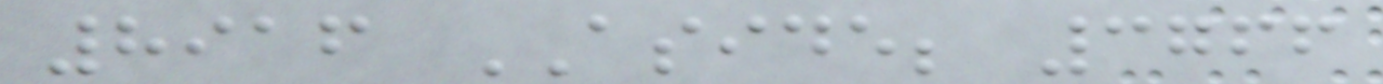8916 ASIDE; 3766
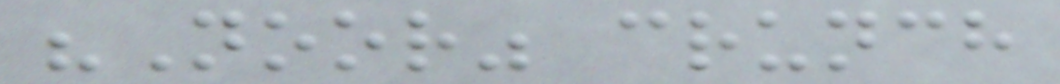"Noor" crunch
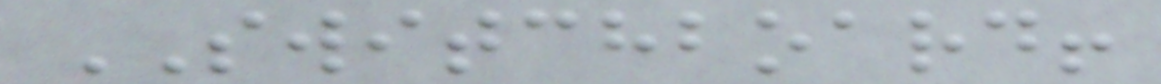SWITCHBOARD!
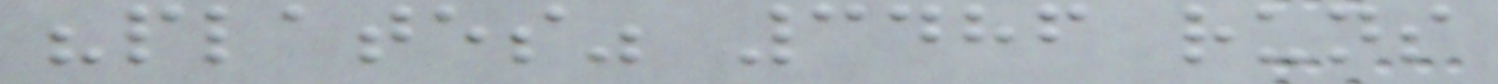"plates" 3486 runs
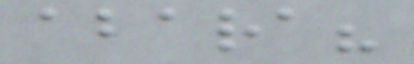abara?
